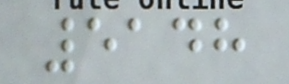5148
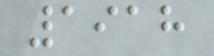1918
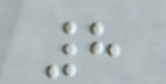8
